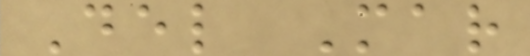Del Mar
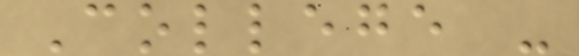College -
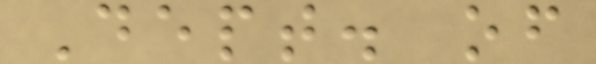Dept. of
